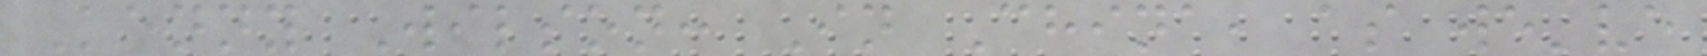Kenny Wilson: In China, as we've
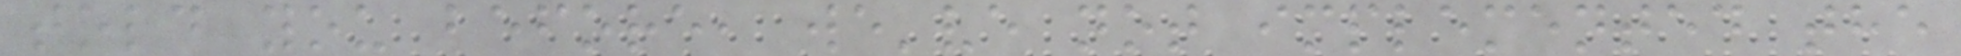told you before, we've not implemented the
